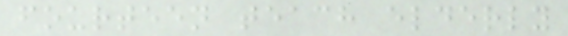fourteen teach elderly
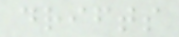drifts
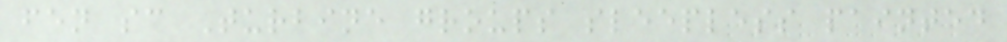fen sc Turbine groups sleepless painted
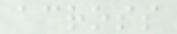across
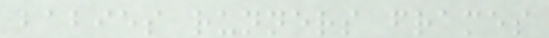babies runners frames
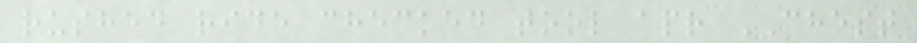rushed ride checked tool apr CHEST
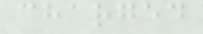charged
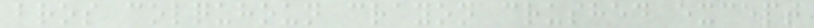bros colquhoun crayon crushed except
